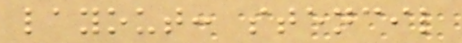layout: stencil
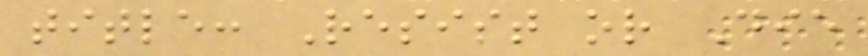title: Resist or Die
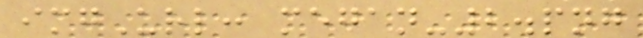imgUrl: megan-2.png
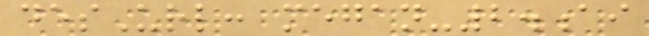desUrl: megan-2.ai
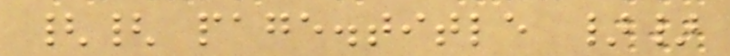{{ page.title }}
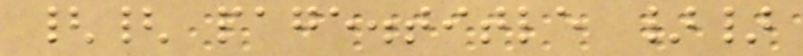{{ page.title }}
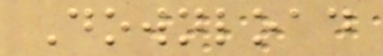Download
